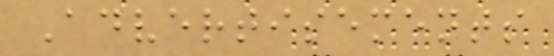Advertisements
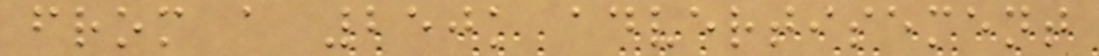from a 250k advertisement
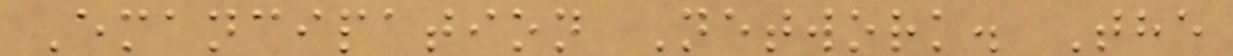Emancipation Network. The
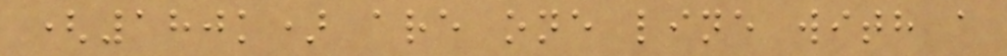(180k) are one line with a
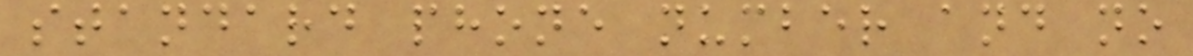standard phone number and no
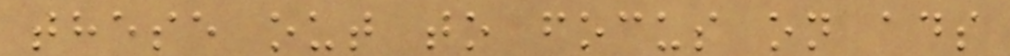these out to focus on ads
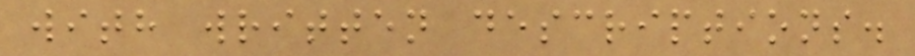with written descriptions.
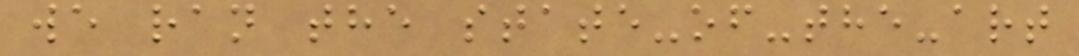we ran the state-of-the-art
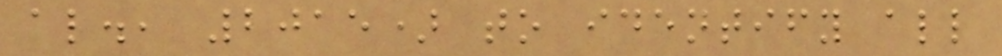al., 2015) to identify all
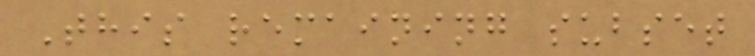This remaining subset
